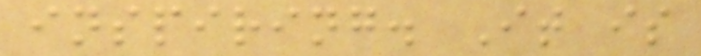inspiring. It is
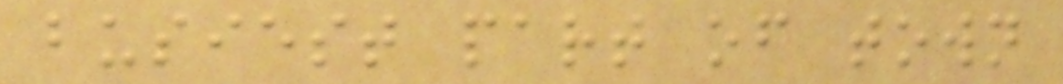busiest part of town
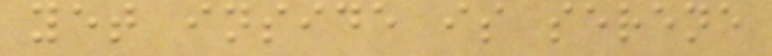yet inside is serene
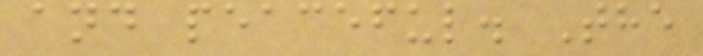and peaceful. The
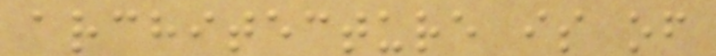architecture is of
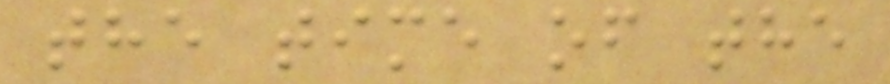the time of the
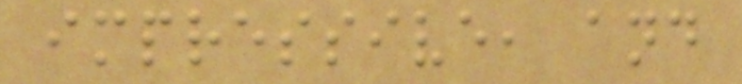impressive, and
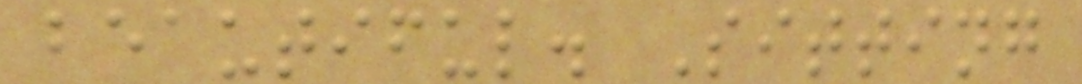beautiful. Sitting
